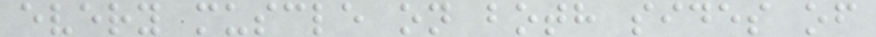every muscle on both sides of
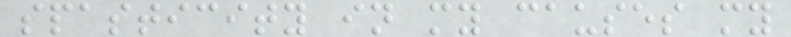spasticity in my causes my
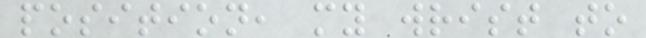position, my wrist to
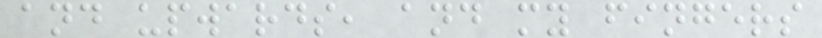and upwards, and my fingers
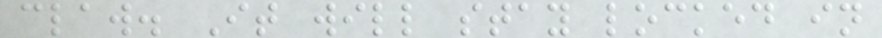claw. It will stay locked in
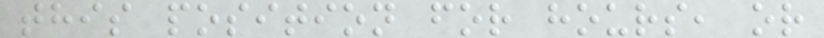this position for hours, or
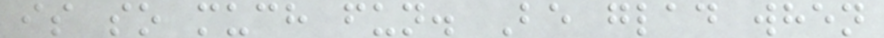is so much fun. Be glad when
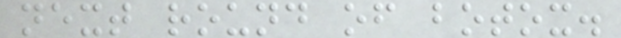next round of botox.
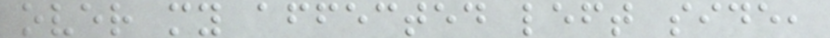over my affected left side,
